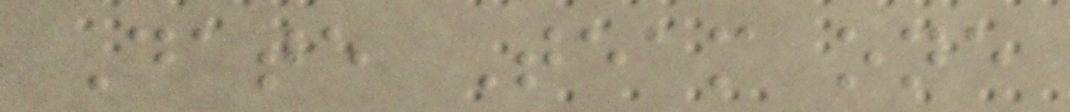Date Team one
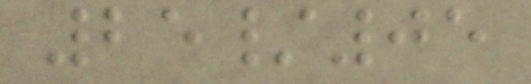25/05
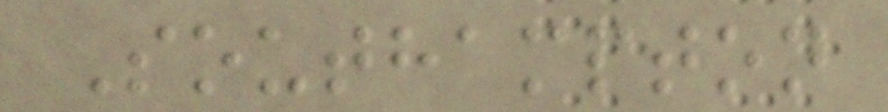Southampton
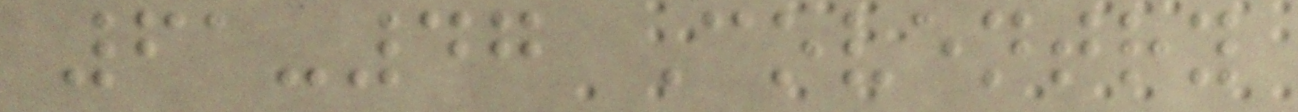61-47 Coventry
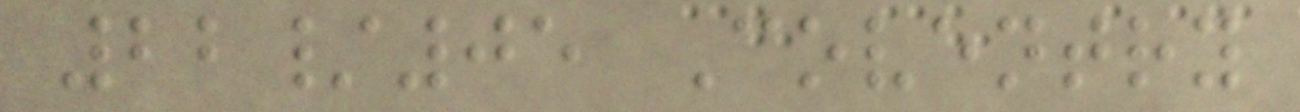22/05 Coventry
